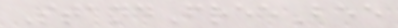StandFreeBee
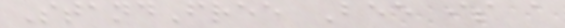StandFree Bee is a
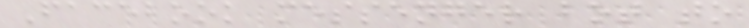Facebook messenger bot to
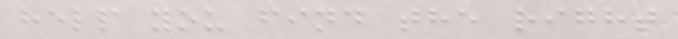help you find the right
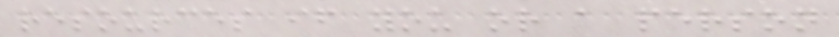resources if you or a person
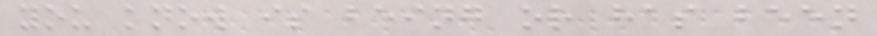you know is being or has been
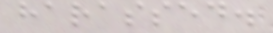harassed.
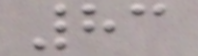83
